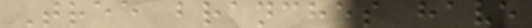Tree branches have
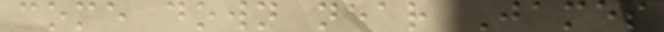come down near James
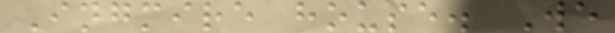Ingmire house. We
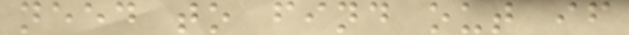need to find out if
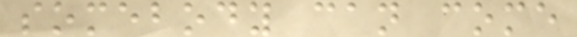somebody can come
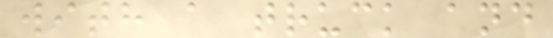with a truck and
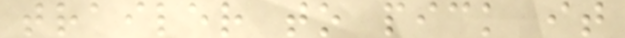trailer to pick it
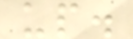up.
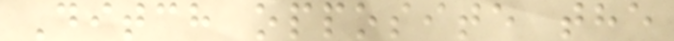Ditch opposite the
